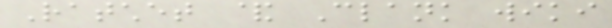Ratchet & Clank wiki
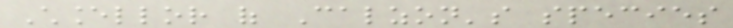Chancellor of Calzon's species
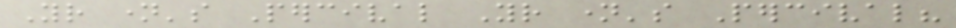Your name's Percival Your name's Percival?
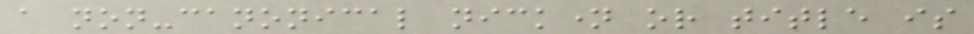a non-canonical nickname or title is
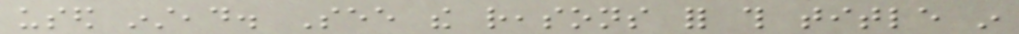used instead. See the reasons for this title in
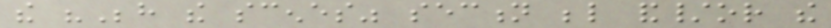the "Behind the scenes" section below and/or the
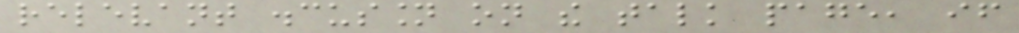relevant discussion on the talk page, if
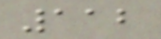112
